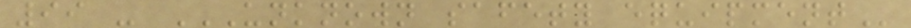99 - UNKNOWN SAFETY EQUIPMENT
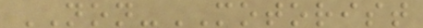NON-MOTORIST
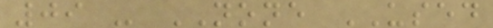09 - NONE USED
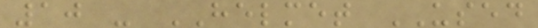10 - HELMET USED
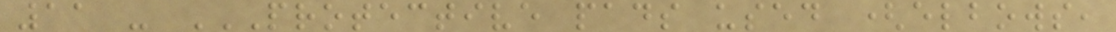11 - PROTECTIVE PADS USED (ELBOWS,
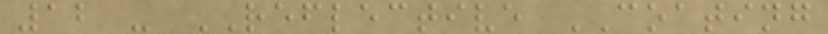12 - REFLECTIVE COATING
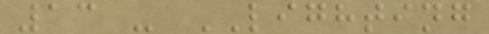13 - LIGHTING
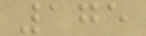175
